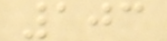103
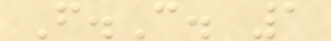F.C. 1
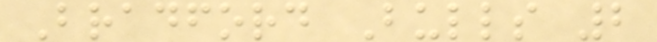Bradford Bulls 2
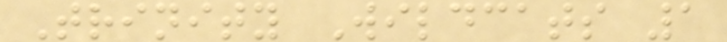Trinity Wildcats 1
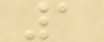1
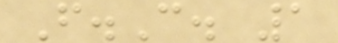F.C. 1
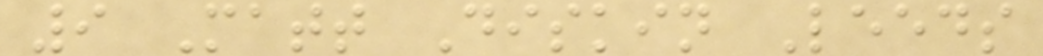9 Matt Diskin Leeds
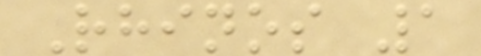Rhinos 1
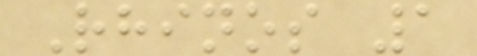Rhinos 1
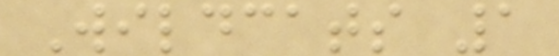Wildcats 1
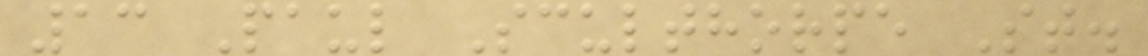13 Paul Sculthorpe St.
